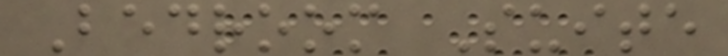Bedroom Suite
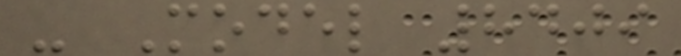- Model 8409
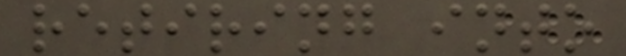retiring into
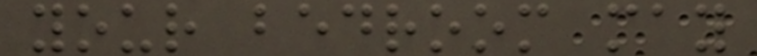your bedroom may
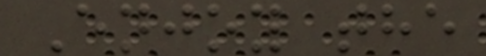Enjoy the
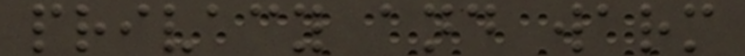privacy and warm
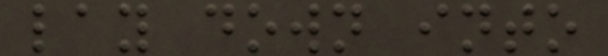lay down into
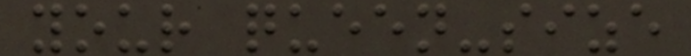your queen-size
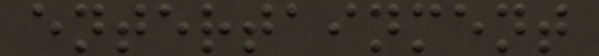entertainment
